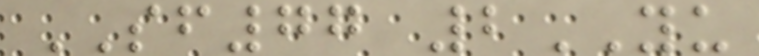SF77 2YU
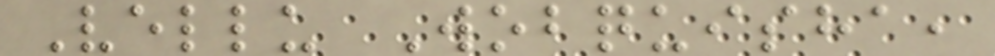Vellu Wobquisha,
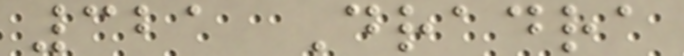321 Dradra
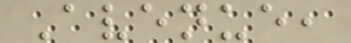Avenue,
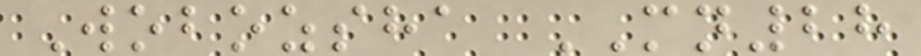Wobozsha MN28
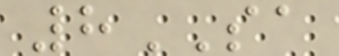8SA
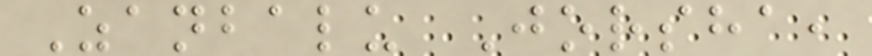Zanbalu Jorsha,
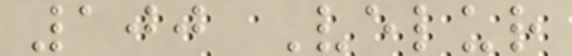100 Velur
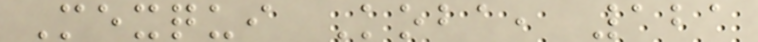Mexqui Koba, 121
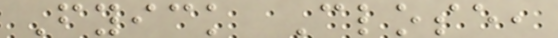Fyick Close,
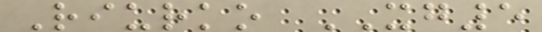Riurko XG5
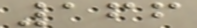166
